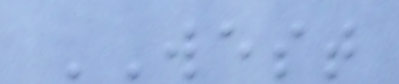WEST
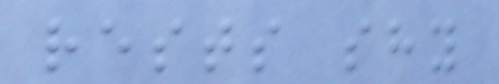rests shy
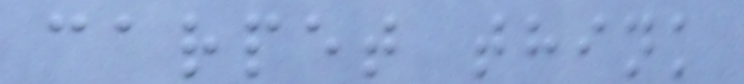carpet think
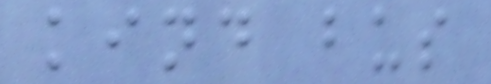kind bus
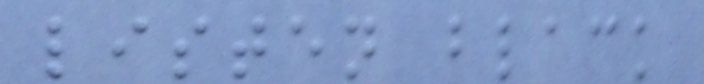listen black
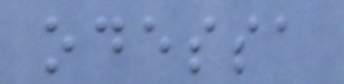odessa
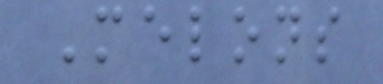Melons
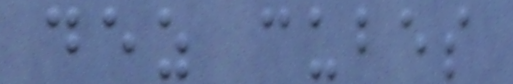dez cubes
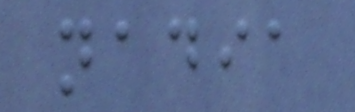nadia
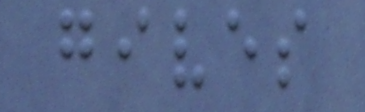gives
